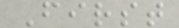First
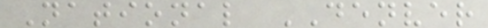National DENVER
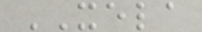XELA
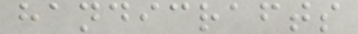handicrafts
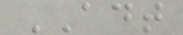ADT
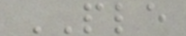PLE
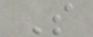S
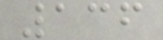136
